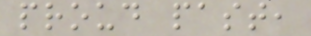proud past,
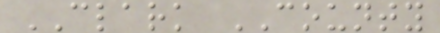CLARK COUNTY
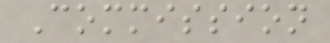Commission
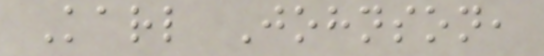Karl Johnson,
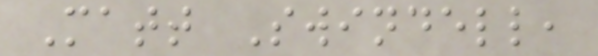Matt Swindell,
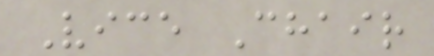Vice Chair
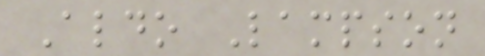Aldo Lampson
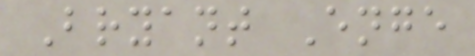Bryant Enge
